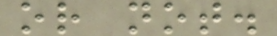or not.
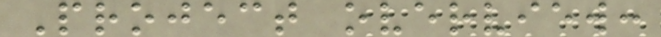Project overview:
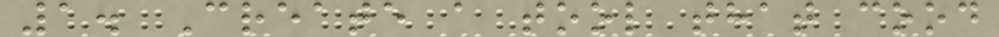1. Create a tool that cood
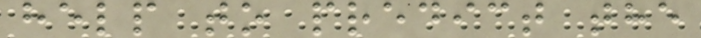help to predict the
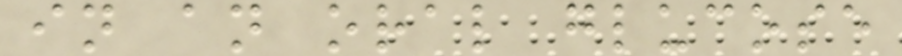in an oral glucose
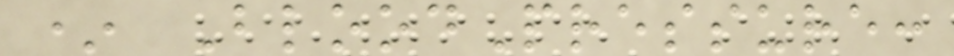* BloodPressure:
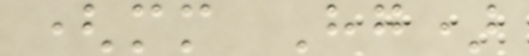(mm Hg)
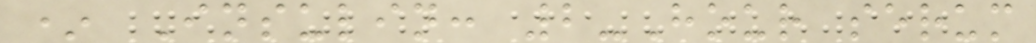* Insulin: 2-Hour serum
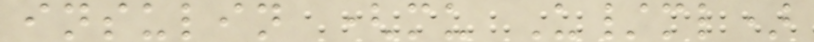insulin (mu U/ml)
